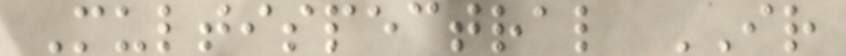Multispectral IR
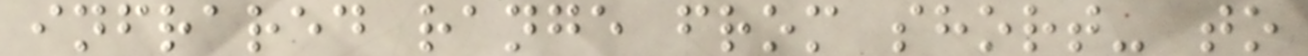infrared range from short- to
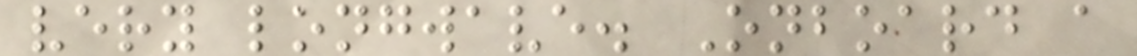very longwave. Onboard a
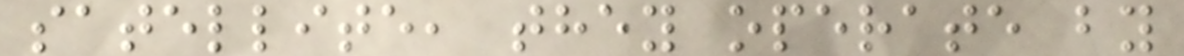satellite, they operate by
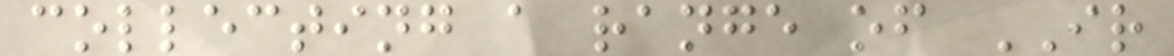collecting a range of IR
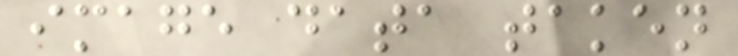image data taken
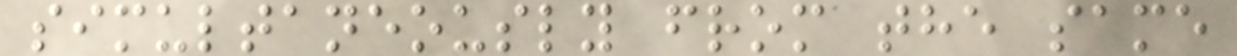simultaneously from the same
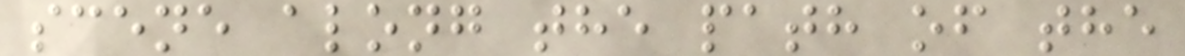scene along the path of the
